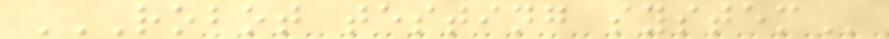ROBOT TESTING SYSTEM
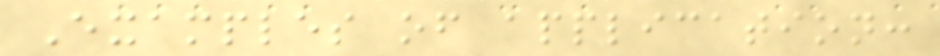Examples of application:
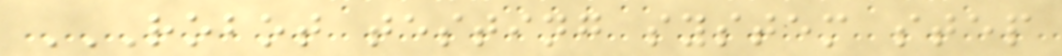ROBOT TESTING SYSTEM STEP
